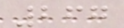267
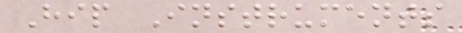Hip Instruments
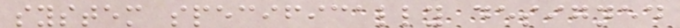system specifically designed
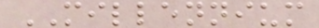MILLENNIUM
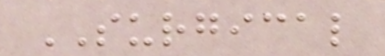SURGICAL
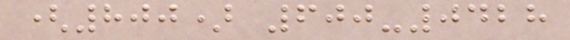(800) 600-0428
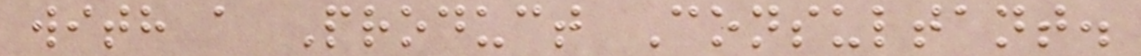with a Product Consultant.
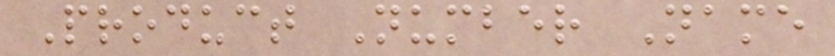Product Number Name
